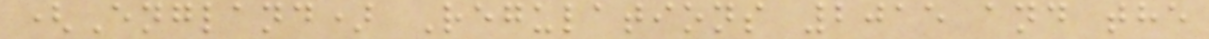(England) Regulations 2015 and the
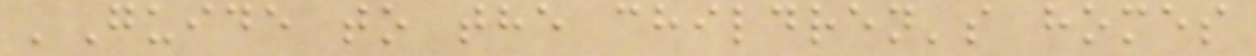'Guide to the children's homes
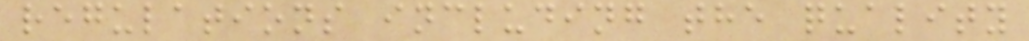regulations including the quality
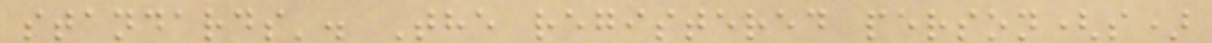standards'. The registered person(s)
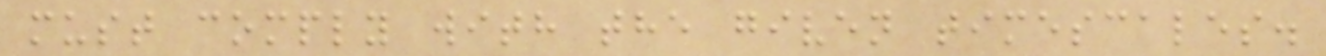must comply with the given timescales.
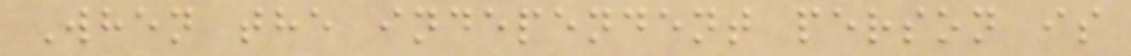When the independent person is
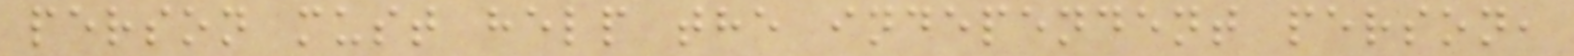person must help the independent person,
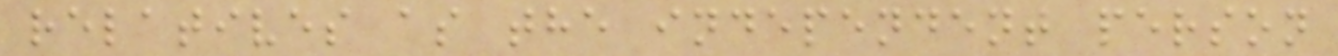relatives as the independent person
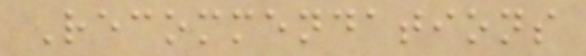Recommendations
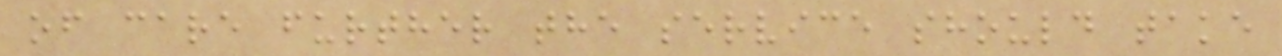of care further the service should take
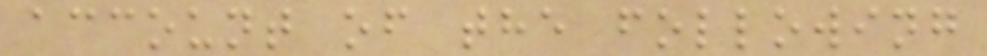account of the following
